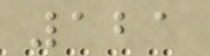121
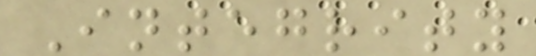Integrity
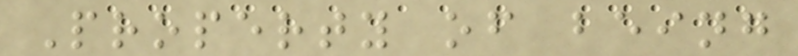Property of being
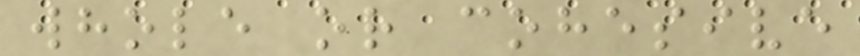whole or cohesive
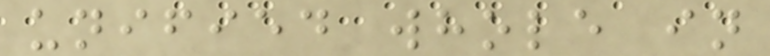unified whole in
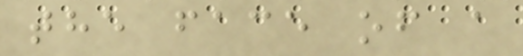the face of a
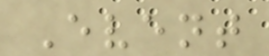Event
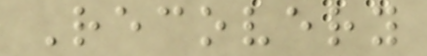Recovery
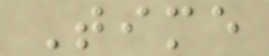Time
